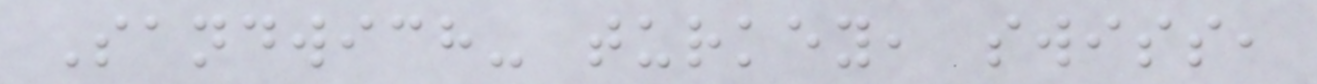Sandwich- turkey, swiss,
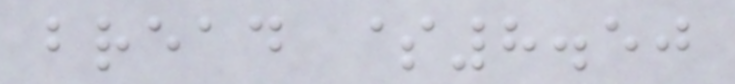bread $8.50
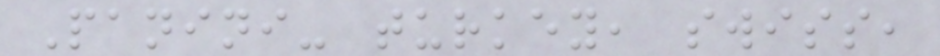Panini- turkey, swiss,
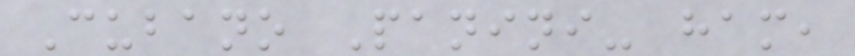Cubano Panini- ham,
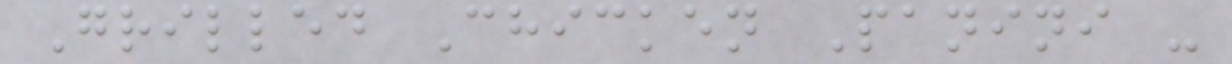Grilled Chicken Panini -
